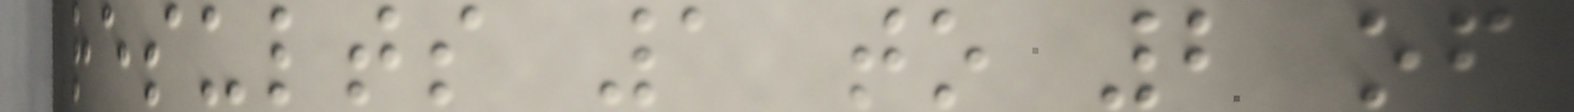Results 1 to 2 of
